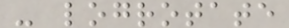- logrotate
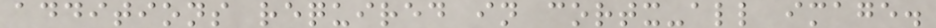additions required in cortx-all image.
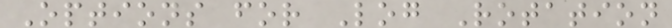Options for Log Rotation
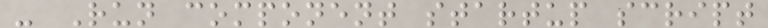- Run component startup script
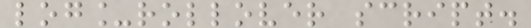log_rollover script.
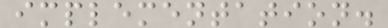implementation.
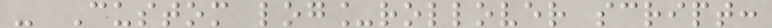- Custom log_rollover script:
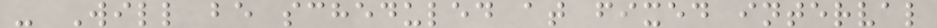- Will be scheduled at fixed interval
